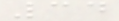34
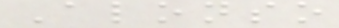Alonso
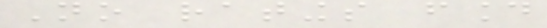No ratings found
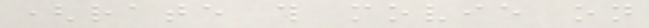(rate this movie on
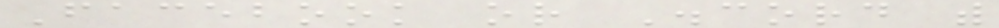Facebook or Discord with
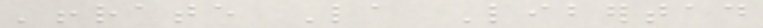'!rate La Libertad
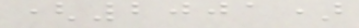(2001)
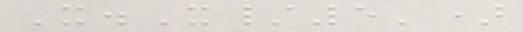X.X/5')
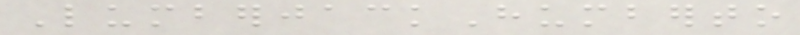LumberjackHumberto
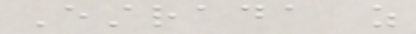Estrada as
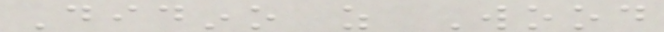Didino as Wood
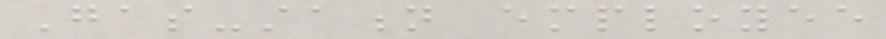Gas-station employee
